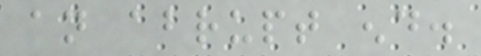an abrupt end.
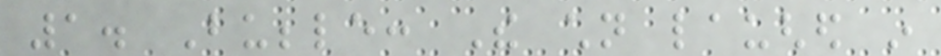1. Bubble: The children laughed in
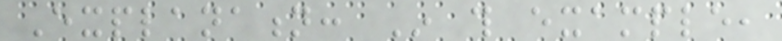Explanation: In this example,
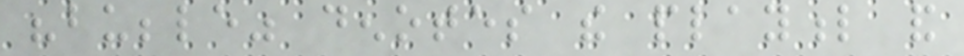"bubble" denotes the playful and
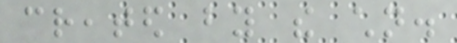created by the children.
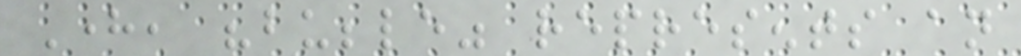Here, "bubble" represents an
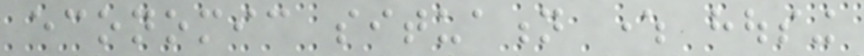economic situation where housing
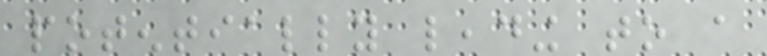potentially leading to a
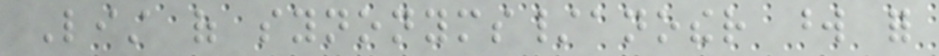List of synonyms/another word for
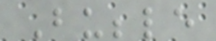Bubble
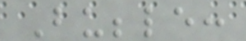Bubble:
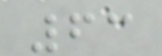63
